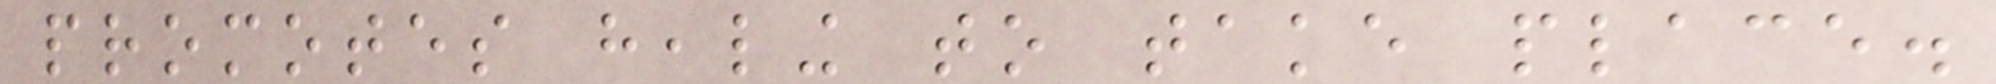promotes healing to take place.
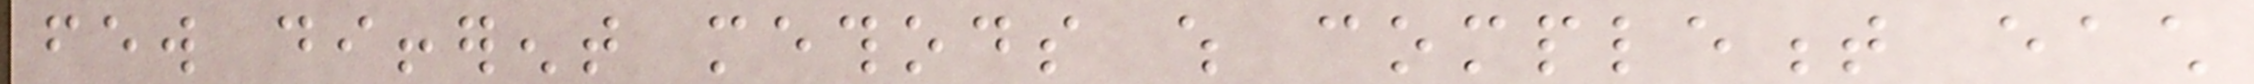few different methods which complement each
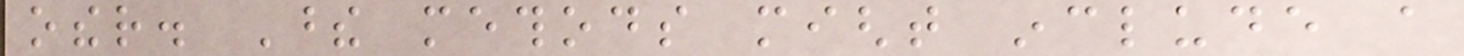other. These methods might include a
